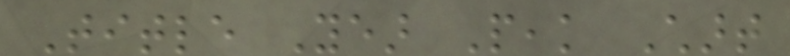Title Year Peak Chart
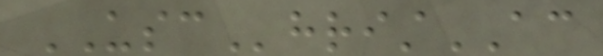USChristAC
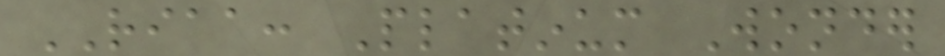RIAA: Platinum Wonder
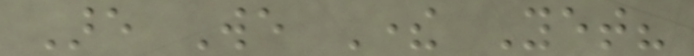Are We There Yet?
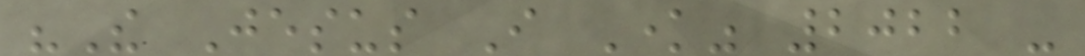"The Jesus I Know" 2022 -
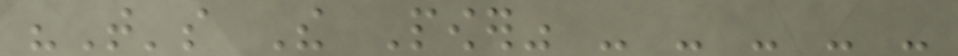"That's The Power" - - - - -
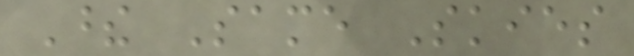These Same Skies
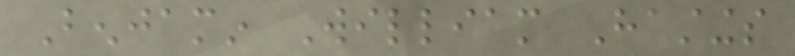Benjamin William Hastings
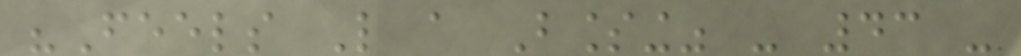"Feels Like a Blessing" - 43 -
